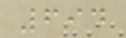694
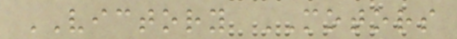VICTORY MOTORS
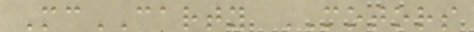McCARTY MOTORS
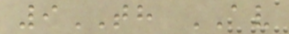9TH AV
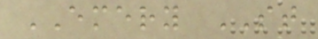EMERY ST
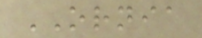ORNIA
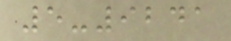5-9241
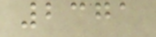2371
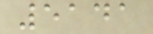5141
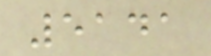5141
